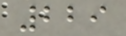229
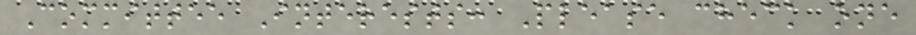Committee Interests: Please check one
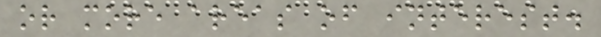or more areas of interest.
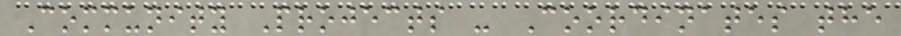Community Projects - Coordinates the
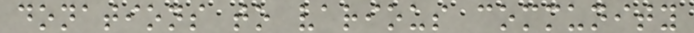donations to various community
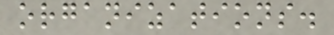organizations.
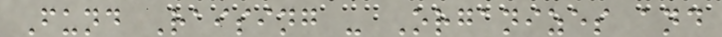Fund Raising - Organizes and
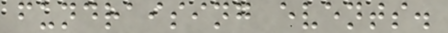fundraising events.
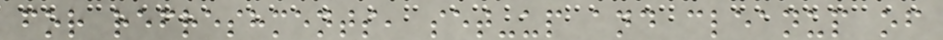for refreshments, set-up and cleanup of
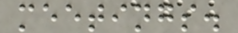meetings.
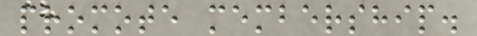promote membership.
